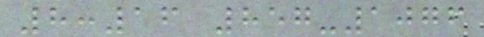8:16 857-1076
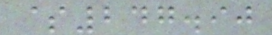$247.90
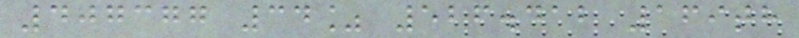407377 34% 526.412 169th
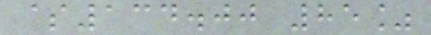$134.00 85%
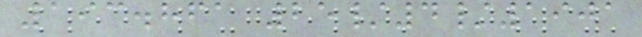193.861 25/4/1901
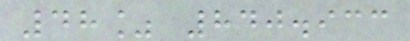48% 840.933
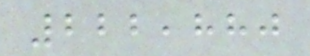222,880
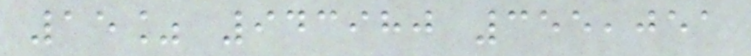15% 943980 355,051
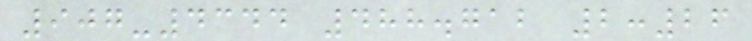907-4344 488.712 2:26
